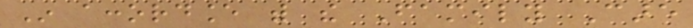In accordance with the Family Care
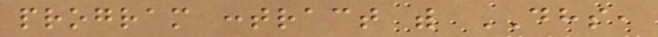program contract with DHS,
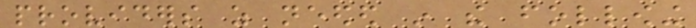providers as needed in the following
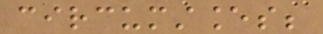circumstances;
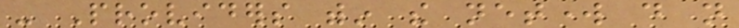- Providers within the network do not
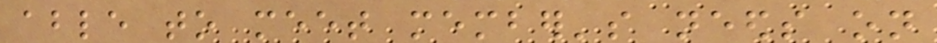able to meet member's needs on
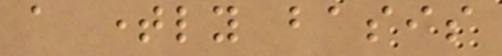a timely basis
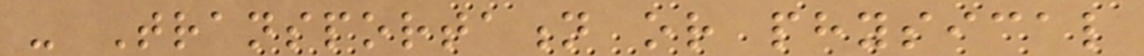- Transportation or physical
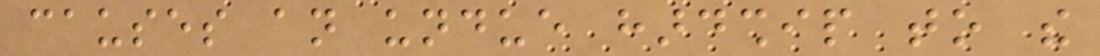causes an undue hardship to the
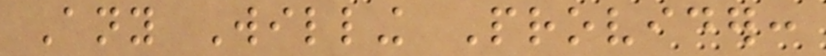Any Willing Provider:
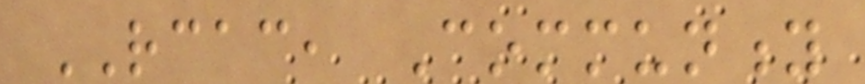RCAC, Community
